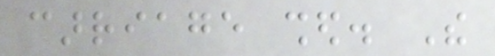carriage shed. The
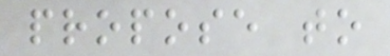propose to
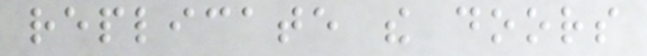replicate the doors
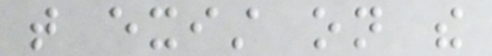that exist on the
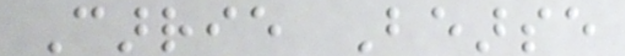Carrie Bearse
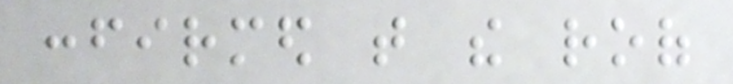confirmed that the roof
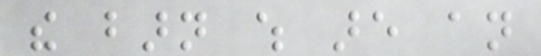the barn which are an
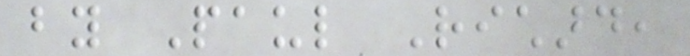by Paul Richard,
